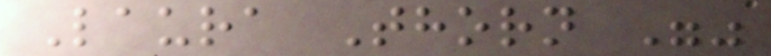Laura Thorn ""
